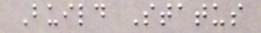Build Status
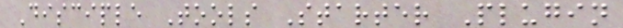Disciple Tools Starter Plugin
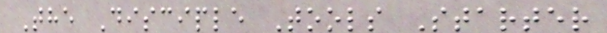The Disciple Tools Starter
